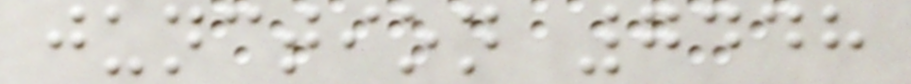junction 7448
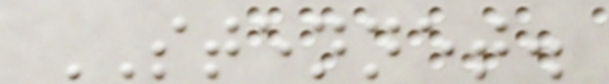STENNET.
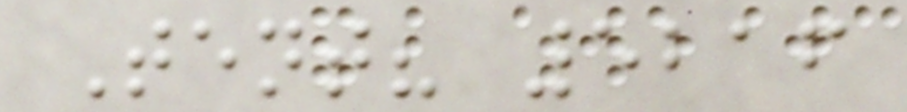Tent? 5216
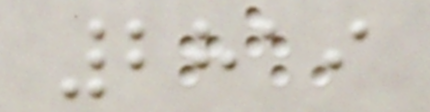2819
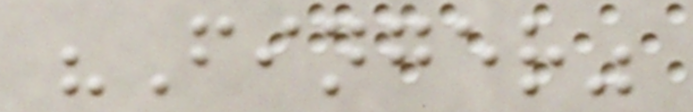"Finger"
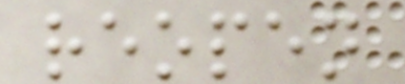reopen
